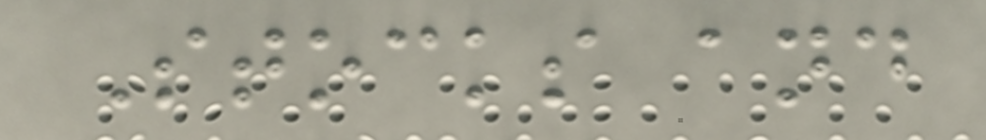Stocks and
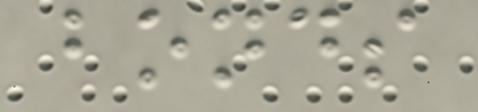bonds
